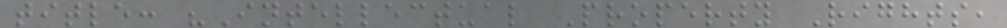title: "Intellectual Property Rights,
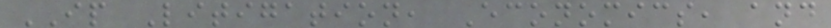IP Litigation, Economics, and
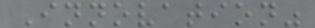Innovation"
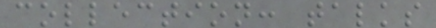collection: talks
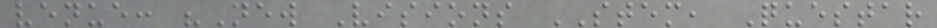venue: "New Visions STEM, Questar
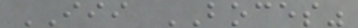III BOCES"
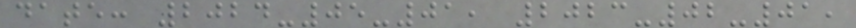date: 2024-05-01, 2023-02-01,
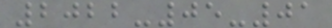2022-05-01
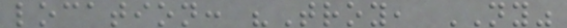location: "Troy, NY"
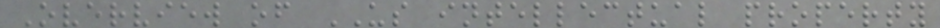Overview of US intellectual property
